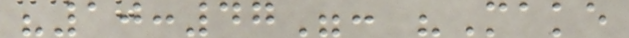"10:47": "Make
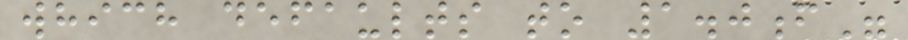which defaults to 1.0f"
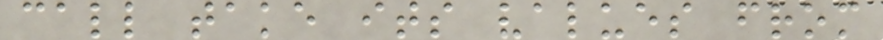call take its values from
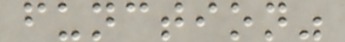function"
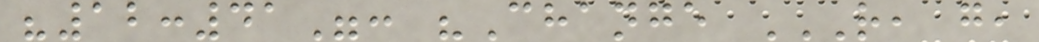"12:41": "Change R, G,
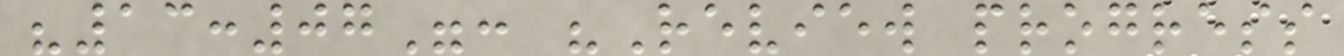"13:07": "Review progress
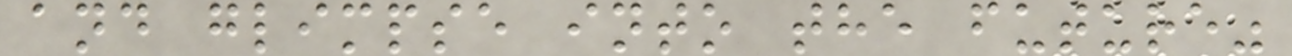and glimpse into the future"
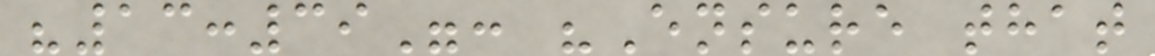"13:39": "Ensure that
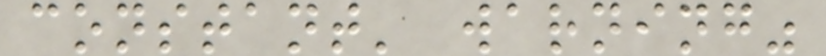constant' warning"
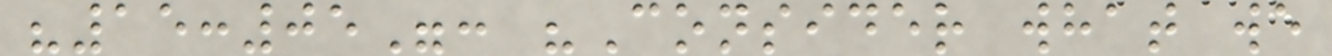"15:05": "Consider what we
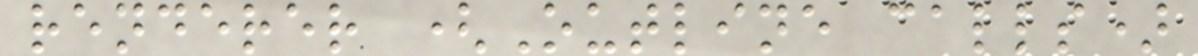renderer (Outline calls)
